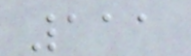111
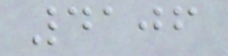4106
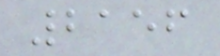2156
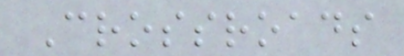Crossroads
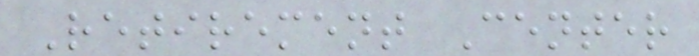Retirement Center
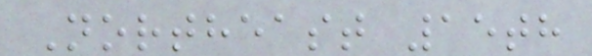Northeast 15th
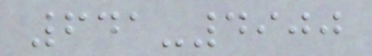641-4900
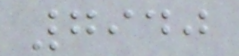7940
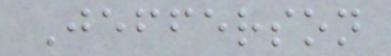Jefferson
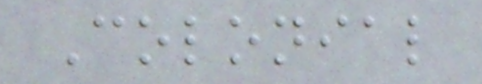Colonial
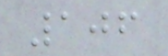106
